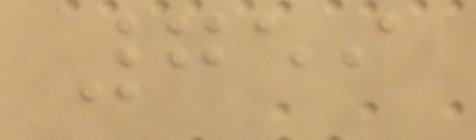759
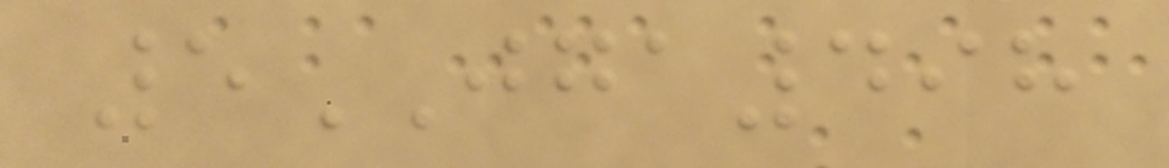5JGA498
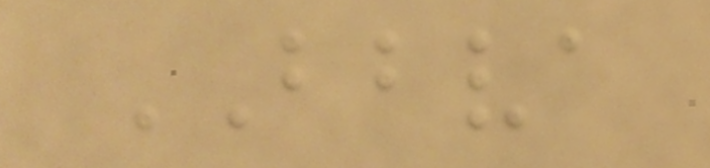BBVA
